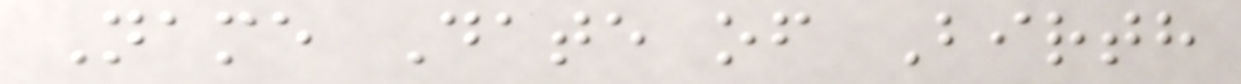Name Date of Birth
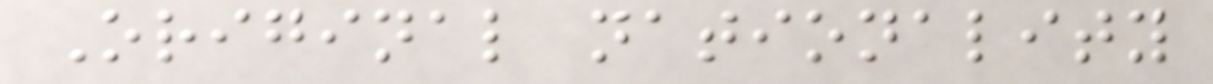Original nationality
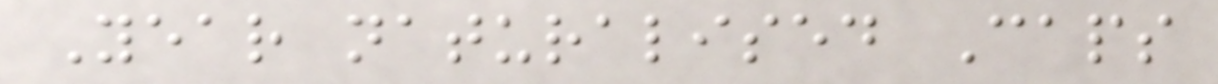Year naturalised Caps
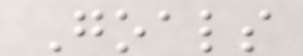Goals
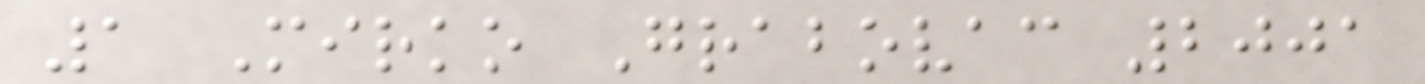1 Mirko Grabovac 2001
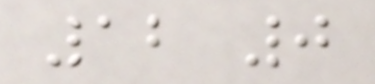12 0
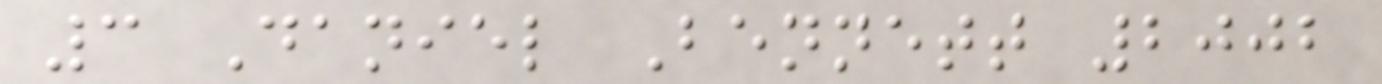3 Daniel Bennett 2002
